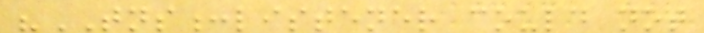"TNS:listener could not
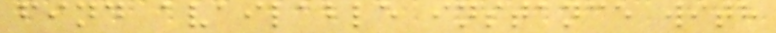find available instance with
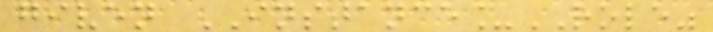given INSTANCE_ROLE"
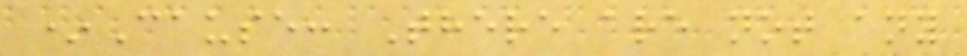*Cause: There are not any
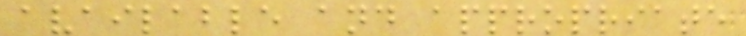available and appropriate
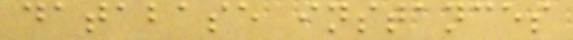database instances
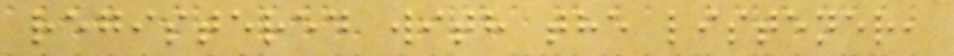registered with the listener,
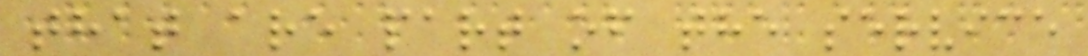that are part of the service
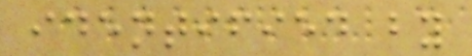identified by
